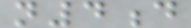n4d
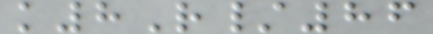k8R/86
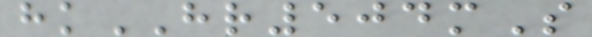hkHR504mS
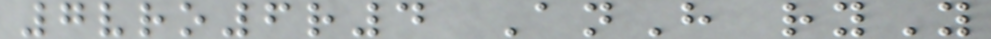7vro6r4 AnH ryY
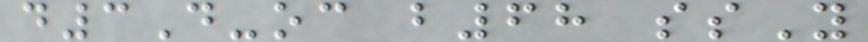d3D-oc b68 ssY
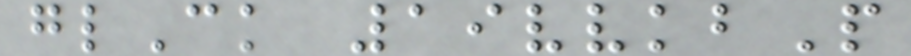glCk 19vvkbP
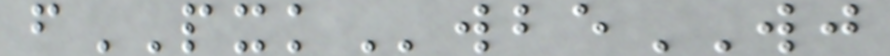fPXKwbeWJ
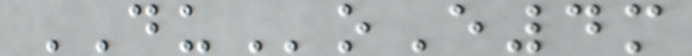DUoE4m
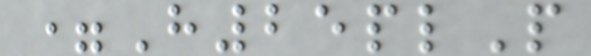=H25plP
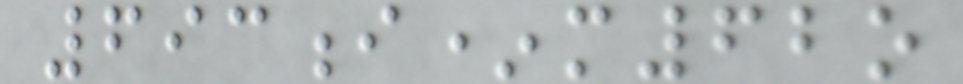693i*m62o
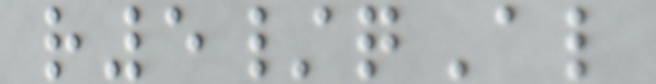r5/qAl
